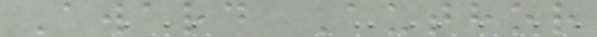Award Author
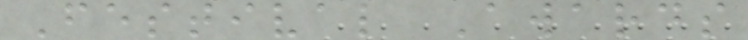Festival Awards
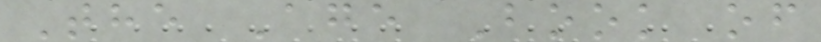The Age Book of
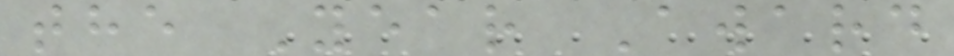the Year Award
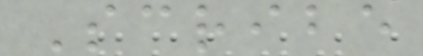Scribe
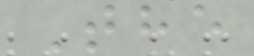The
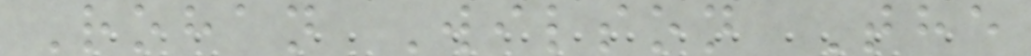Rohan Wilson The
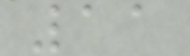11
